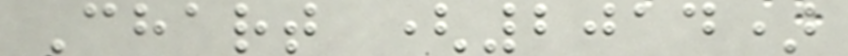Chart (2014)
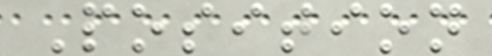Position
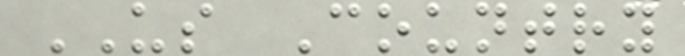US Country
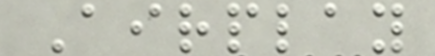Airplay
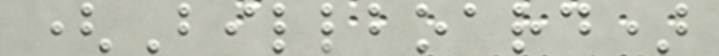(Billboard)
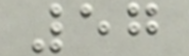57
